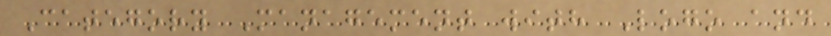Category Management with Logo and
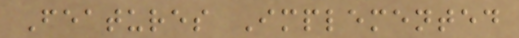Features Implemented
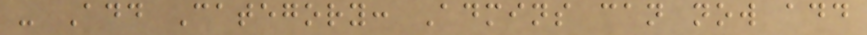- Add Category: Admins can now add
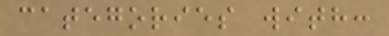categories with:
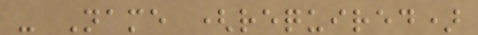- Name (required)
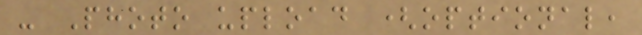- Photo upload (optional,
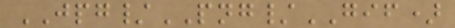JPG/PNG/GIF)
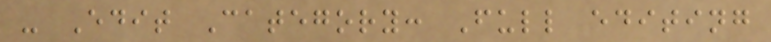- Edit Category: Full editing
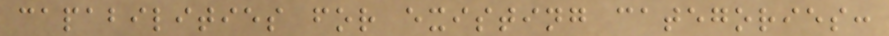capabilities for existing categories:
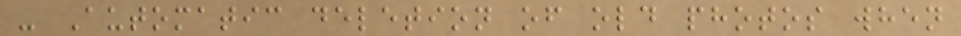- Automatic deletion of old photos when
